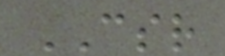CSR
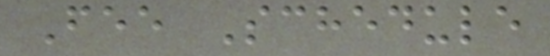Fee Schedule
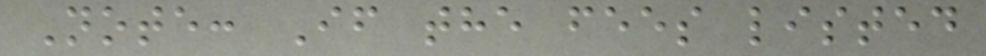Note: If the fees listed
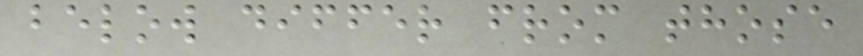below differ from those
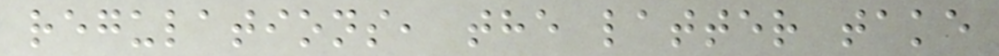regulations, the latter take
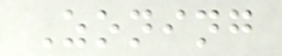Zoning
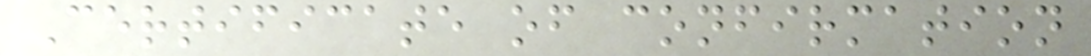Certificate of confirmation
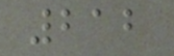212
